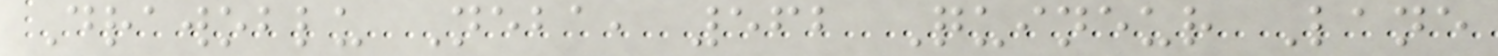Drawoblu Neba, 562 Quineur Lane
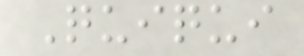Quiqui
